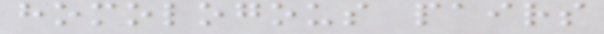homologous pairs
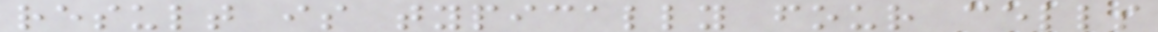result is typically four cells
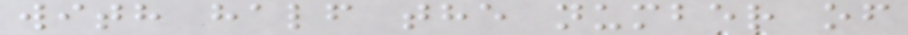with half the number of
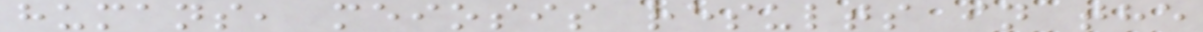humans, meiosis results in the
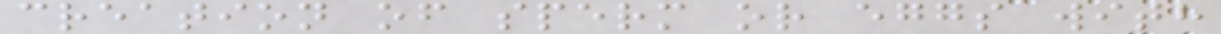creation of sperm or eggs with
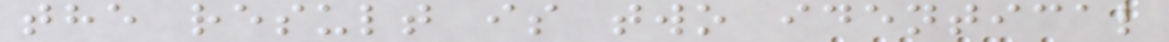the result is two identical
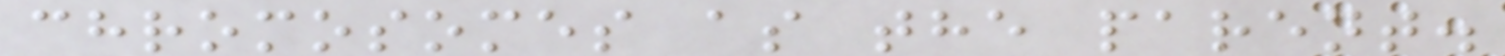chromosomes as the parent.
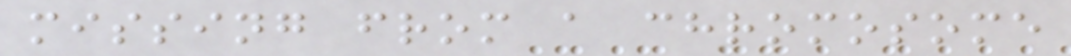missing from a chromosome
